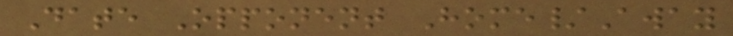Date Opponent Home/Away
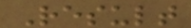Result
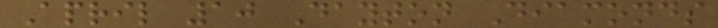April 10 Dayton Diamonds
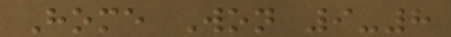Home Won 9-8
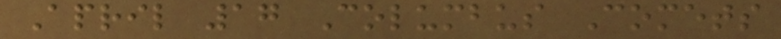April 17 Columbus Comets
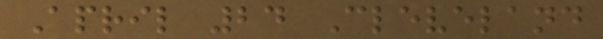April 24 Cleveland
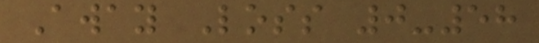Away Loss 0-58
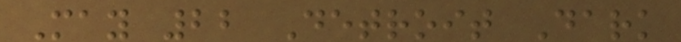May 22 Detroit Dark
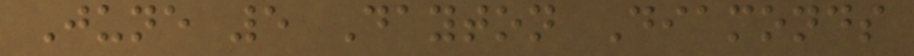June 5 Dayton Diamonds
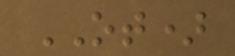OT)
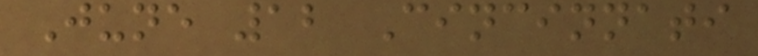June 12 Cincinnati
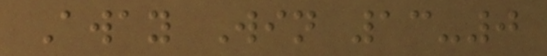Away Win 13-0
